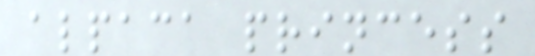alpaca princess
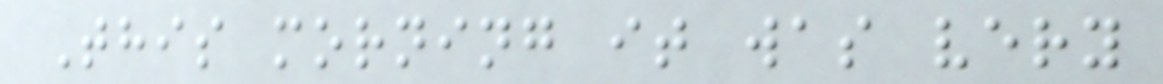This morning it was very
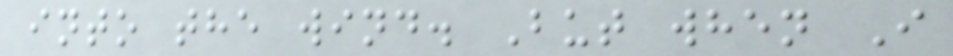into the wind. But when I
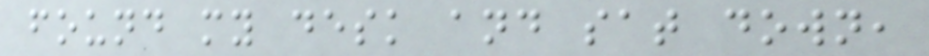found my desk and sat down,
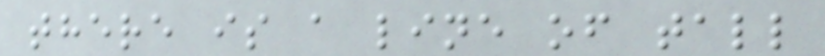there is a line of tall
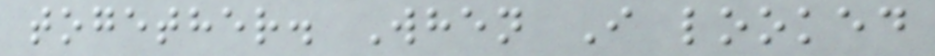together. When I looked
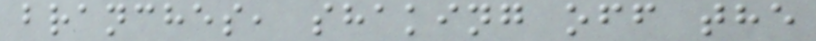branches, shaking off the
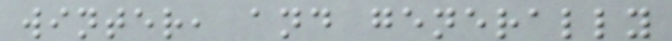winter, and generally
